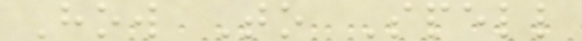How To Spell
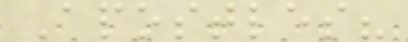Apostles?
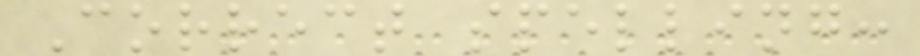Correct spelling:
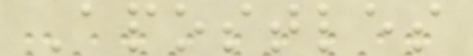Apostles
